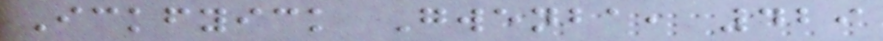Ickfyick Gwenba, 429
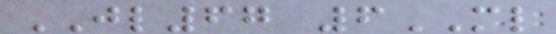JL67 6ML
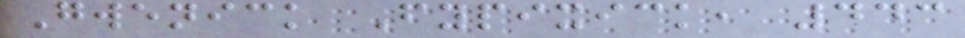Gwenick Fypixick, 443
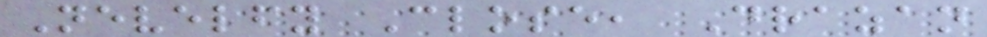Nevelfy Close, Drazan
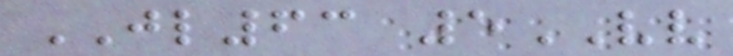JL63 5VV
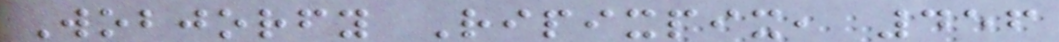Wobjorfy Ripixpix, 456
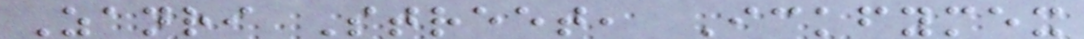Zanri Street, Ickfymex
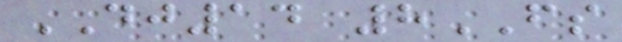DJ14 8FS
